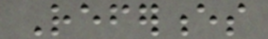References
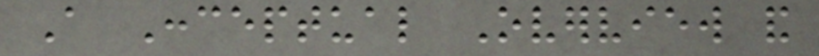A Conceptual Overview and
